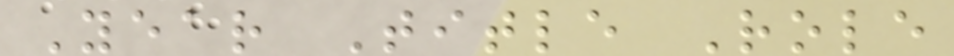Year Title Role
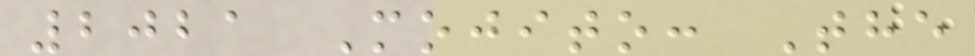2021 Mojito: The
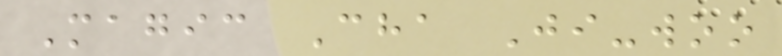Magic Cha Ji-woo
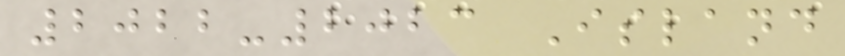2022-2023 Island
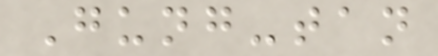Gung-tan
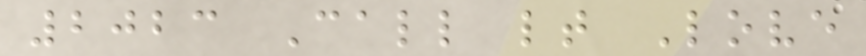2023 Call lt Love
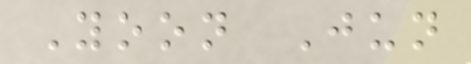Yoon Jun
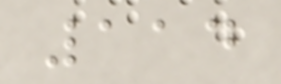114
